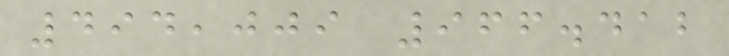494,009 966.412
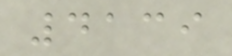4139
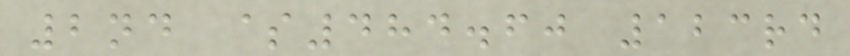2nd $484.60 123rd
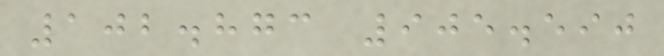102.873 905.590
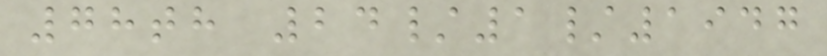78th 24/1/1947
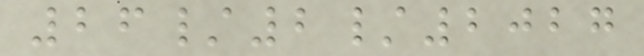26/2/2027
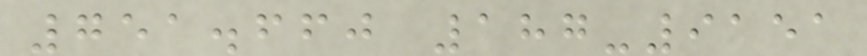751.660 187-9151
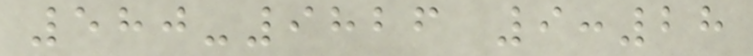580-9826 9:28
